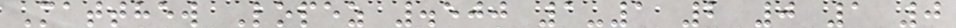Matthew Lopez .500 1-1 2 0 1 0
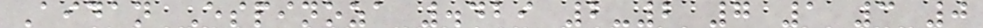Aidan Espinoza .429 2-2 7 1 3 0
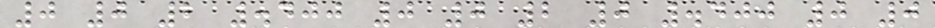0 0 2 .400 0 0 2 0 .400 0 0
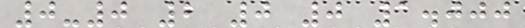0-0 2 0 0 1.000
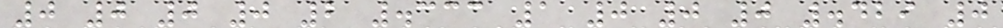0 0 0 0 2 .333 1 0 0 0 .429 0
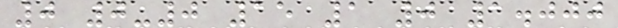0 0-0 15 1 0 1.000
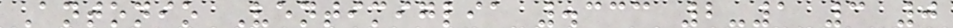Antonio Ventimiglia .333 2-1 3 0
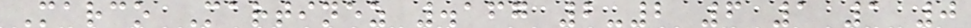Marco Martinez .167 2-2 6 1 1 0
